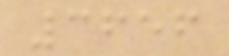3656
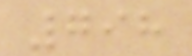798
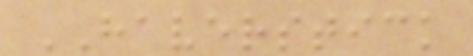HAVERSTICK
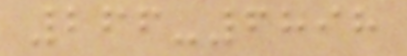266-6898
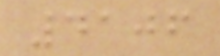4106
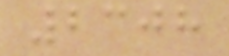2308
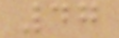47
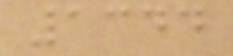1344
